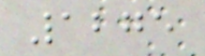1275
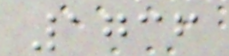1736
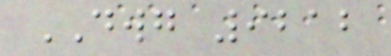DWG 9212
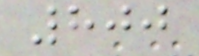800
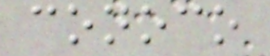conoco
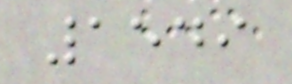1549
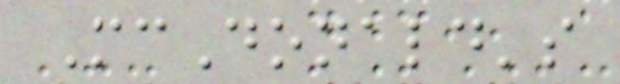McDonald's
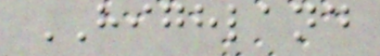HIGHLAND
